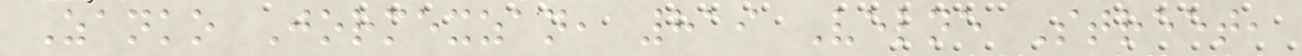Zanko Jormexzan, 819 Velne Street,
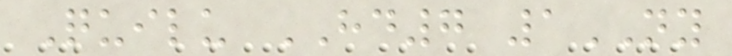Quilu HD7 1NY
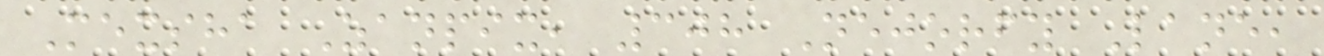Mexsha Zanpix, 308 Nejorfy Lane,
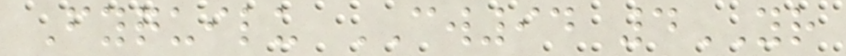Fyquilu CW94 4YR
